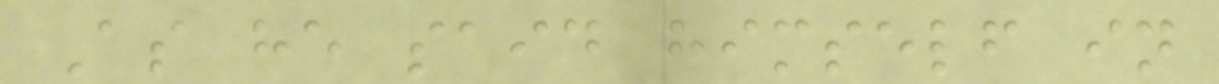As he said himself in
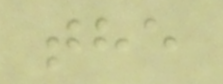the
